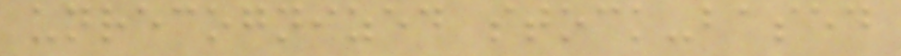unrecognized stock-based
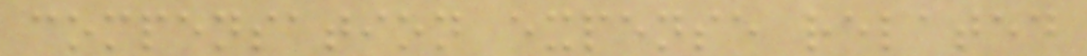compensation expense related
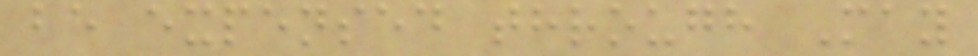be expensed through May
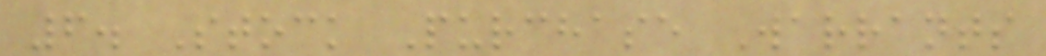6. Stock Purchase Warrants
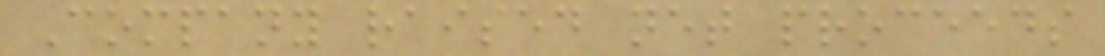Company raised net proceeds
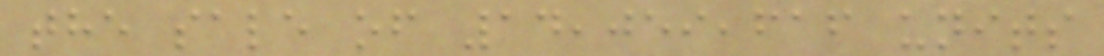the sale of 14,059,616 units
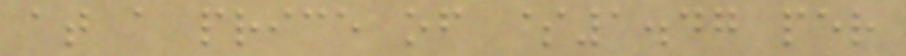at a price of $1.47 per
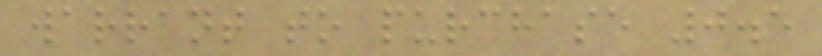warrant to purchase 0.5
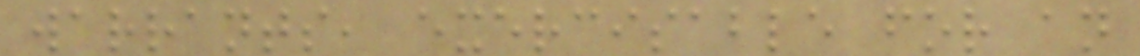warrants, exercisable for an
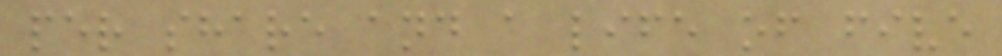per share and a life of five
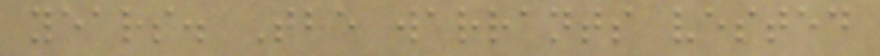years. The warrants vested
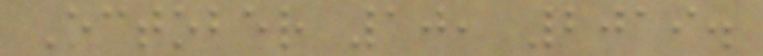October 10, 2019.
